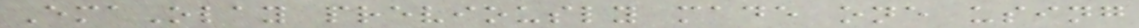EmaOlay previously made one using
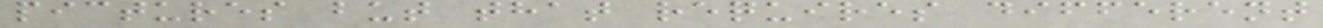pictures but that requires different
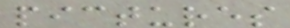pictures
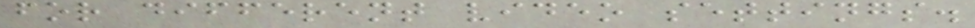for different video settings.
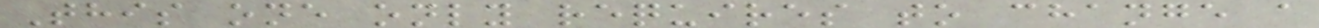This one only requires to change a
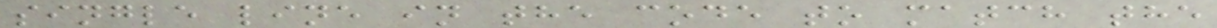single line in the code to match the
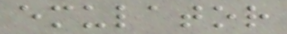emulator
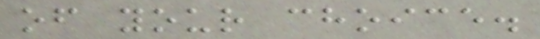of your choice.
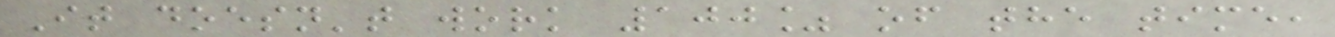It doesn't work 100% of the time,
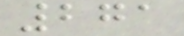271
